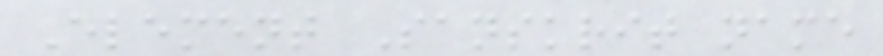Element Sanskrit name
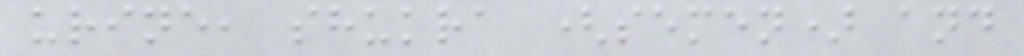urine, shukra (semen) and
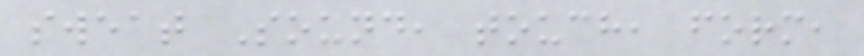sweat Sound, touch, form,
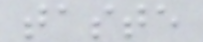taste
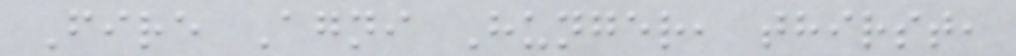Fire Agni Hunger, thirst,
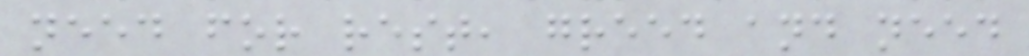need for rest, greed and need
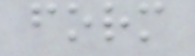form
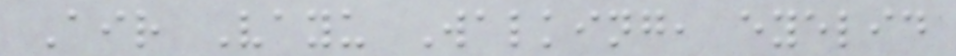Air Vayu Walking, eyelid
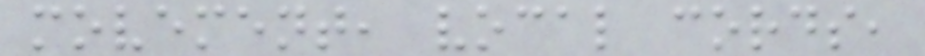movement, vocal cords,
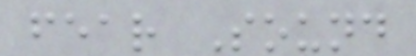fear Sound
